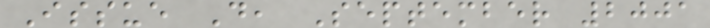Issue D, September 2001
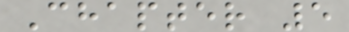Chapter 5
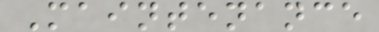Maintenance
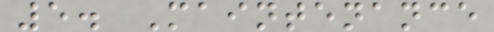5. Maintenance
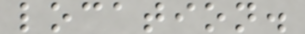location.
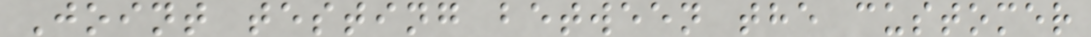Joint testing between the customer
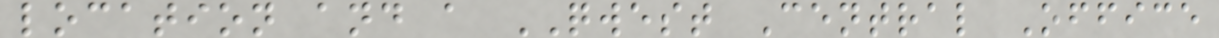location and a QWEST Central Office
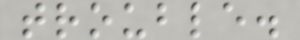trouble.
